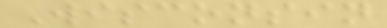Wisconsin
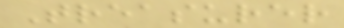Treasurer
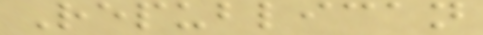Republican
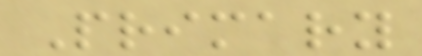Primary
